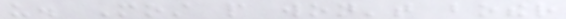us. Most people won't bother
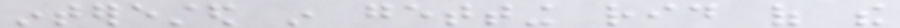interested in getting rid of the
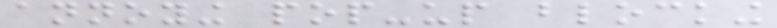annoying pop-up blocking
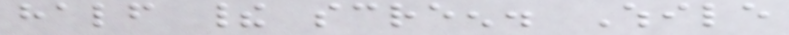half their screen. While
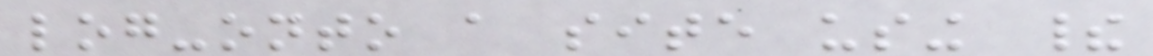log-onto a site using their
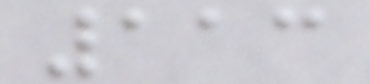113
